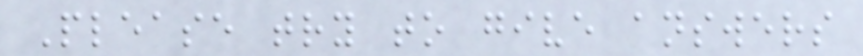Please try to give answers
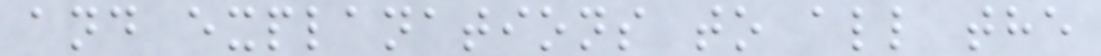and explanations to all the
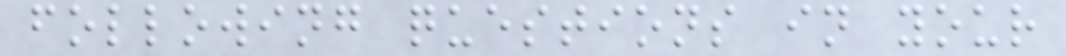following questions in your
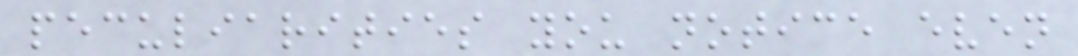peculiarities you notice even
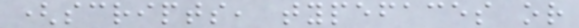(scripts, typefaces or
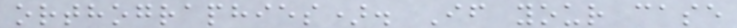orthographies). If your case
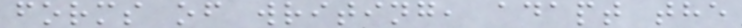forms of writing, adapt the
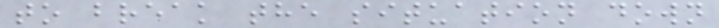to break the situation down
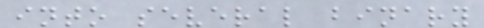into several binary
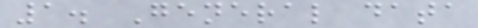1. General data
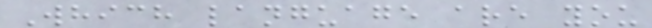Which language are you
